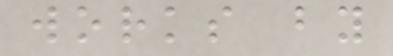works by
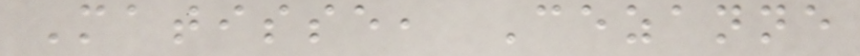Matisse, Cezanne
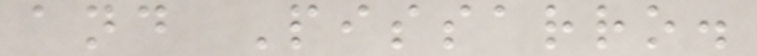and Pissarro.
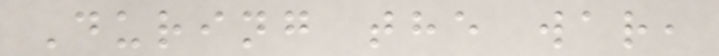During the war,
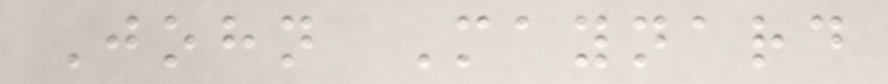John Maynard
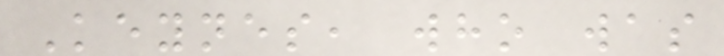Keynes, who was
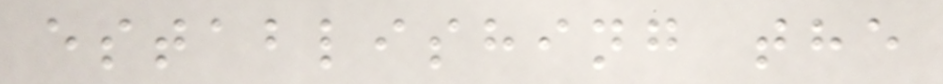establishing the
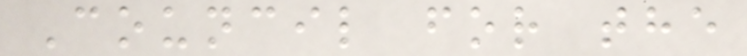Council for the
